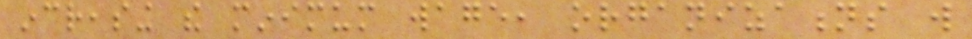increasing the minimum wage, organizations will
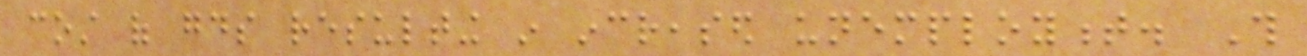cost of goods resulting in increased unemployment. This
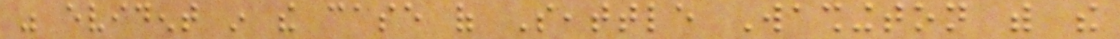was evident in the case of Seattle Washington with the
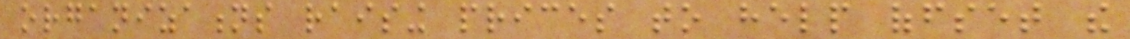organizations raising prices to help offset the
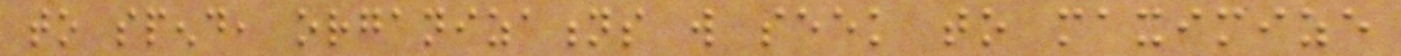to spend, organizations will seek to maximize
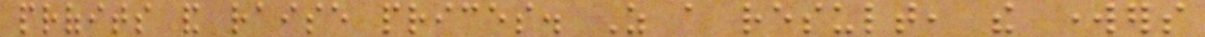profits and raise prices. As a result, the workers
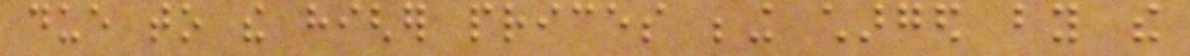due to the higher prices being charged by the
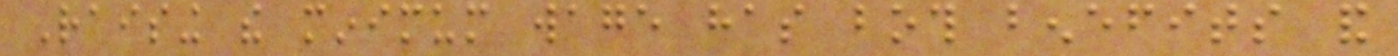Raising the minimum wage has both benefits and
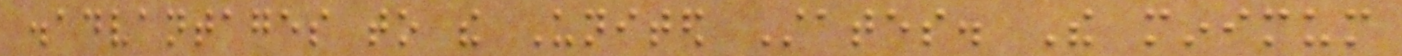disadvantages to the United States. The minimum
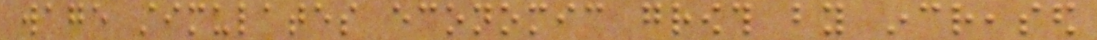wage stimulates economic growth by increased
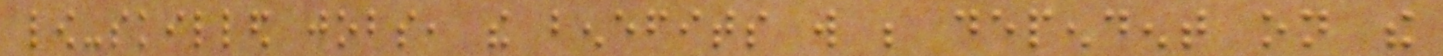low-skilled jobs, the benefits will be dependent on the
